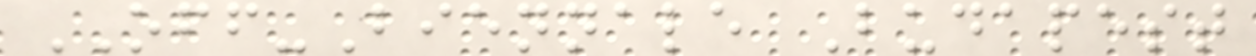OFF-Biennale Budapest
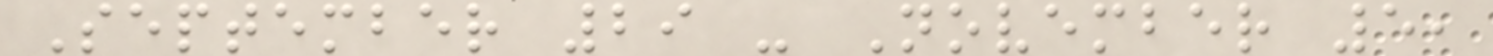September 29 - November 5,
